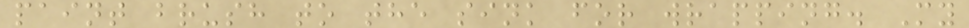paint brush to the sink for wrapping. My
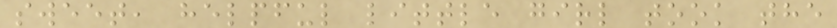sweet, helpful little girl took the
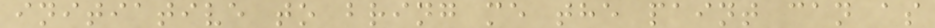initiative to bring me the paint can as
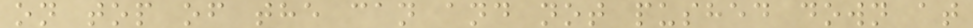on top of the can and not pushed down at
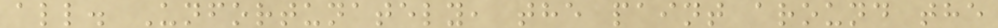all. Unfortunately, the paint around the
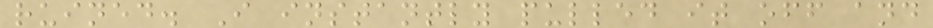ruined. I instantly pulled it off and
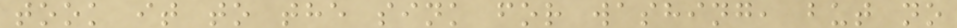took it to the sink for washing, but no
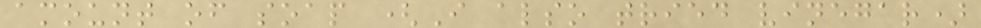amount of soap (I also tried vinegar)
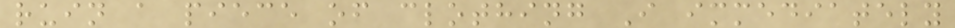ruin a piece of clothing I immediately
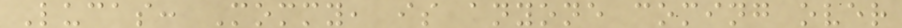Lucas: Mommy, is anyone coming over
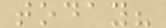today?
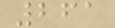261
